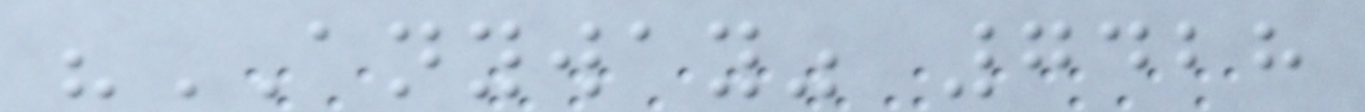"ANYWAY" 7428
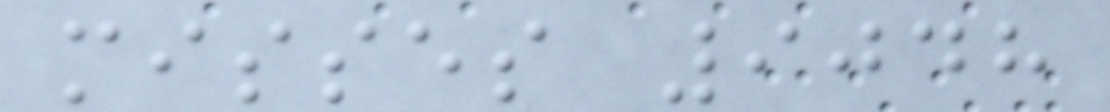misses 9048
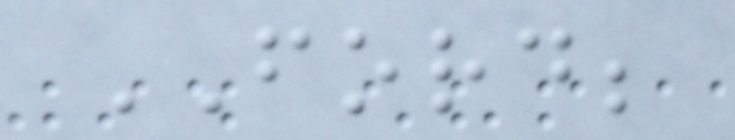FORD;
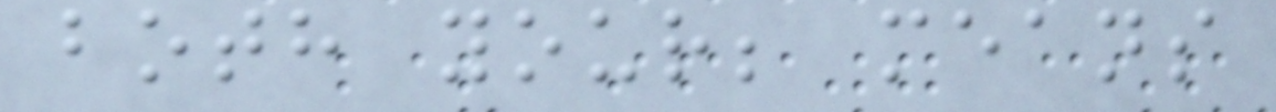both your; means
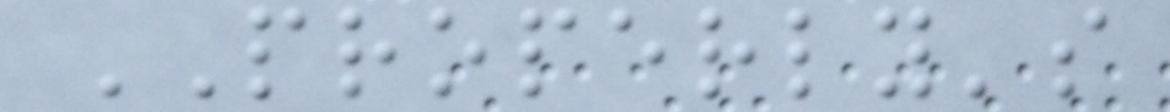PROPERLY's
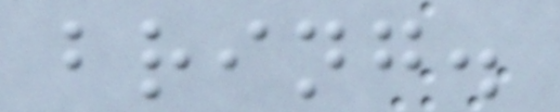bring.
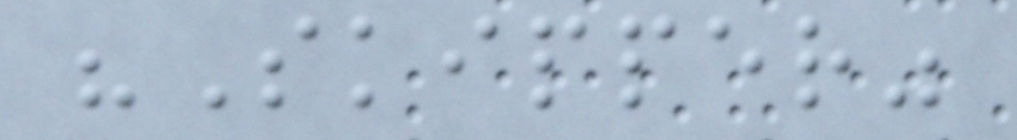"Skipper"
